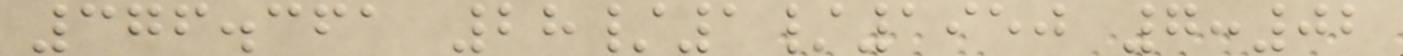376.361 28/1/1950 7:02
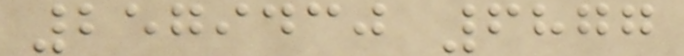2579430 6877
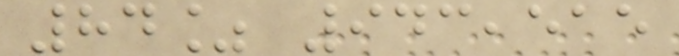84% 943,515
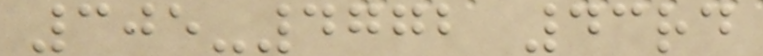305-4772 43rd
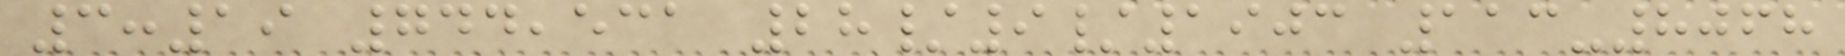3:19 744,531 28/9/1903 113-8068
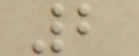2
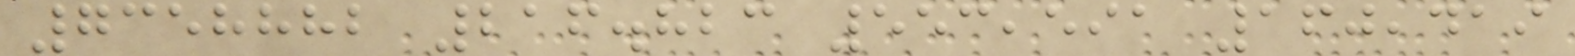7358882 216.823 553,591 160,419
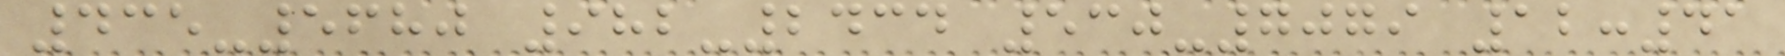435-5680 982-2434 530-7079 12:41
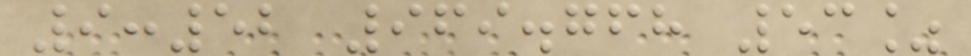9:52 969.768 53%
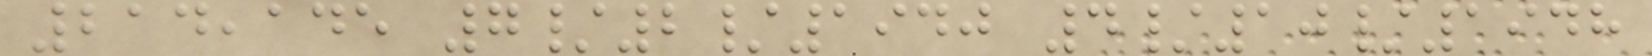214,145 7/2/1940 4/10/1948
